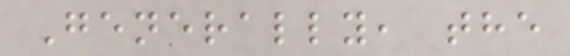Generally, the
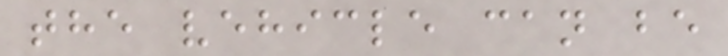the vehicle can be
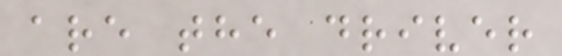are the driver
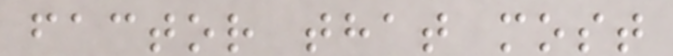factor that most
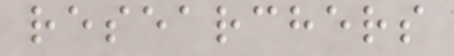researchers
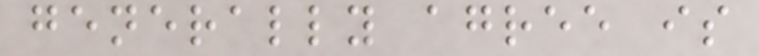generally agree is
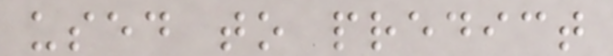used to predict
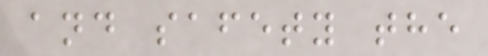and safety the
